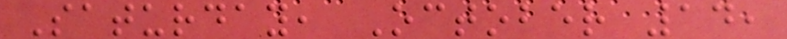Saturday, October 14,
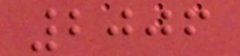2006
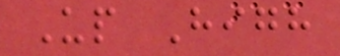Up High
